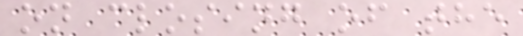on closing of the
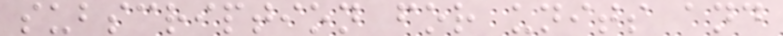subscription for units and
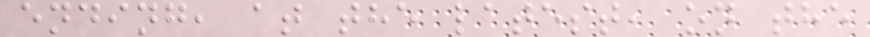ending, at the latest, on the
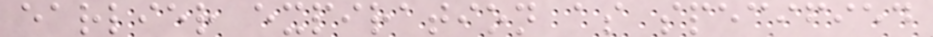earlier expiration as specified
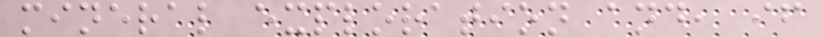mineral exploration and, if
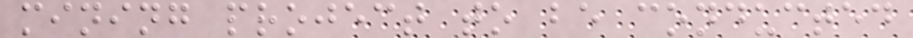mining project to be conducted
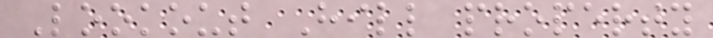Lookout Hill property
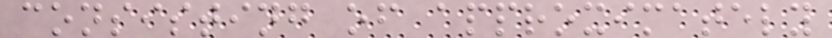consisting of approximately
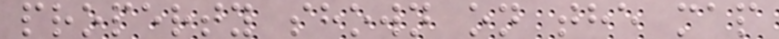property shown on the map
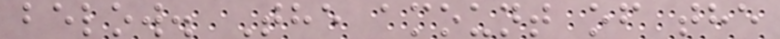below. The amount of the
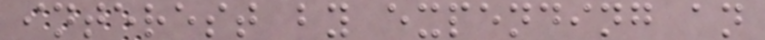interest by expending an
